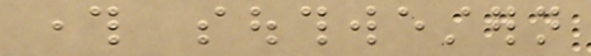through southwestern
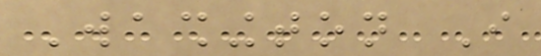Washington I
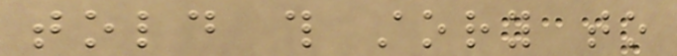told this story to
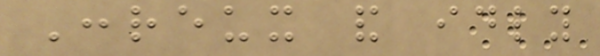Conreux and idly
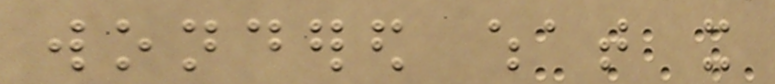wondered what it
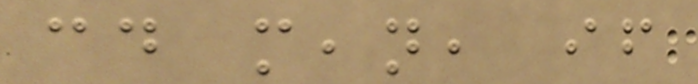could mean, if
